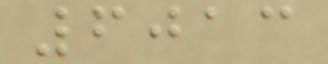6013
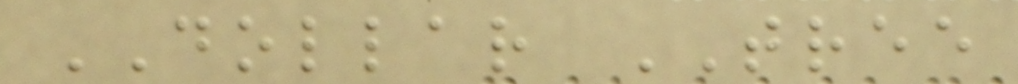DOLLAR TREE
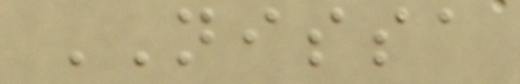NISSA
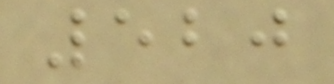520
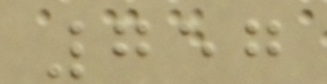757
